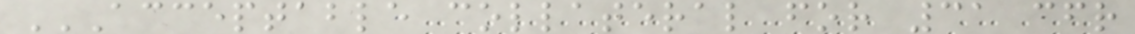ACCEPTABLE COLLATERAL FOR 31 CFR
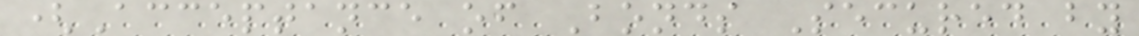(Acceptance of Bonds Secured by
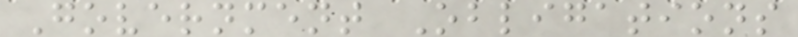Government Obligations
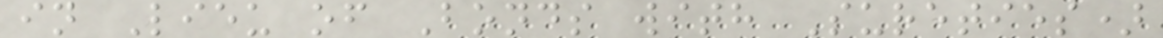in Lieu of Bonds with Sureties)
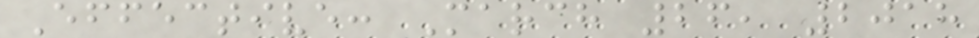Effective: March 26, 2018
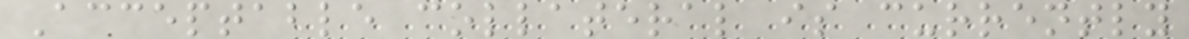Acceptable collateral is currently
